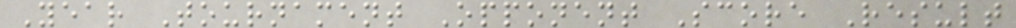Year Tournament Opponent Score Result
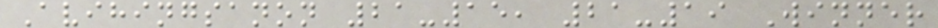Avihingsanon 21-15, 21-19 Winner
